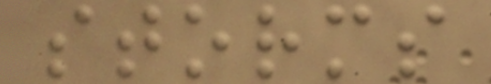storms
